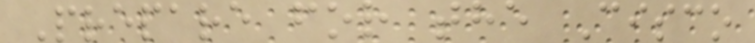Prepare for the Cisco
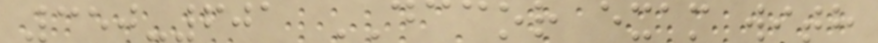350-601 DCCOR exam with
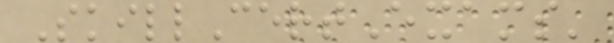SkillCertExams'
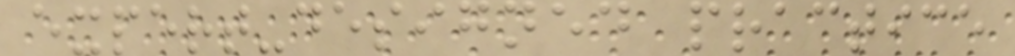expert-designed practice
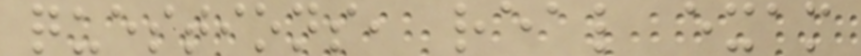questions, real exam
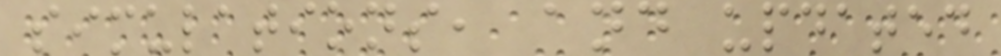simulations, and updated
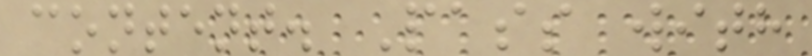content. Pass with
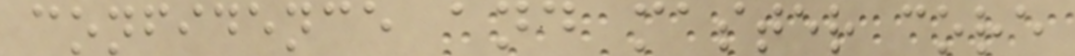confidence and master core
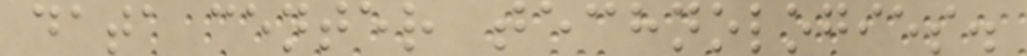data center technologies.
